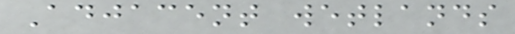Adjacent wetlands
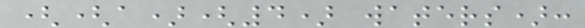((a)(4) waters):
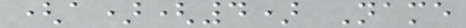(a)(4) Name
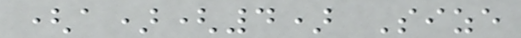(a)(4) Size
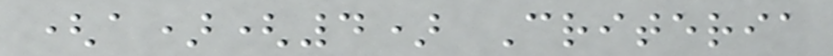(a)(4) Criteria
